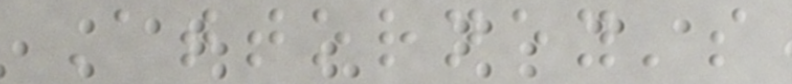Attorney's
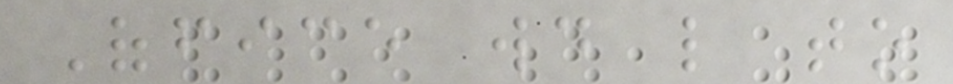Office would like to
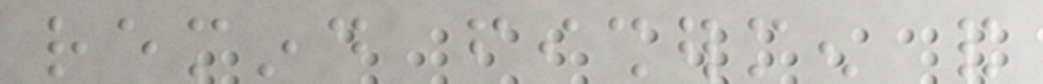remind fishermen and
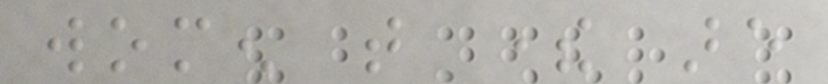women that there are
